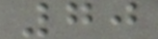70
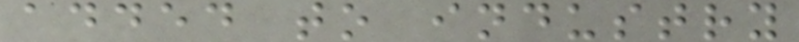added to industry
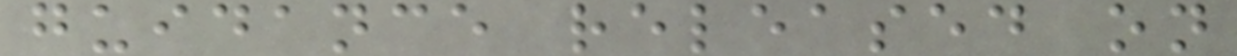guidance released on
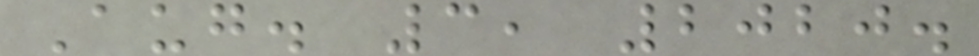Aug. 3, 2020.
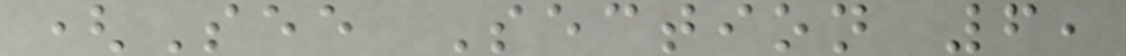(See Section 6,
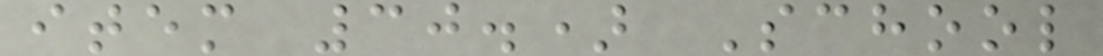item 30.) School
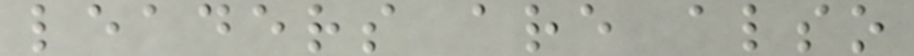leaders are also
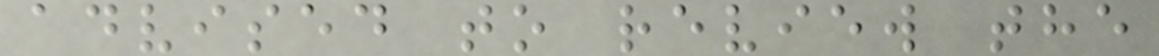advised to review the
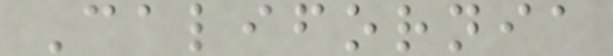California
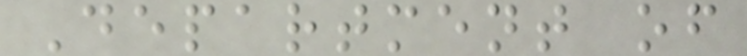Department of
